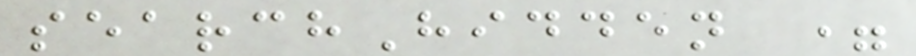searchHidden =
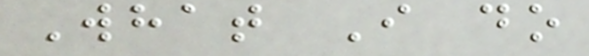What I do
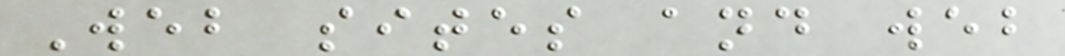Web sites and web
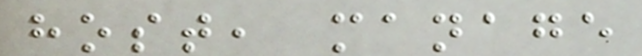host, manage
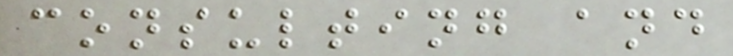consulting and
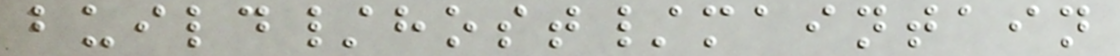build/host/maintain
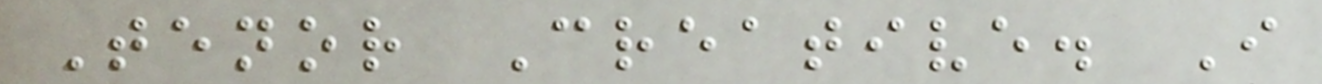Tenor Creative. I
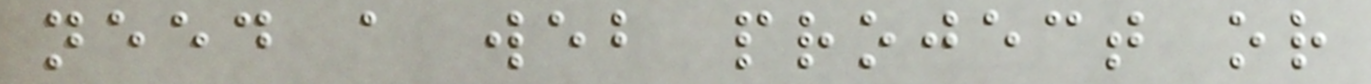need a web project or
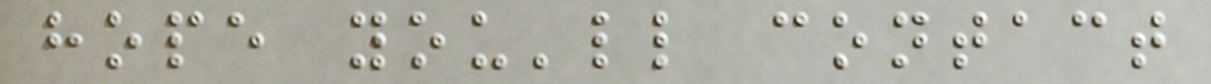hope you'll contact
